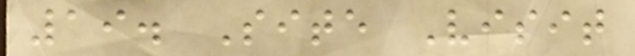19. Site Visit
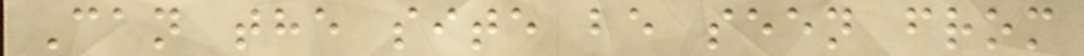Can the site be seen from
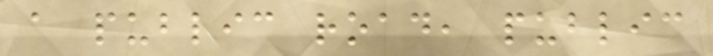a public road, public
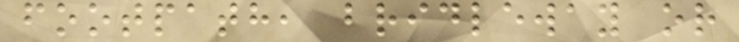footpath, bridleway or
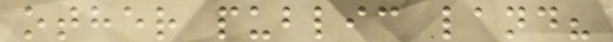other public land?
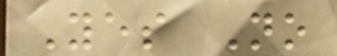Yes No
